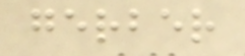gerber
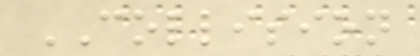COLLISION
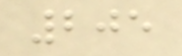205
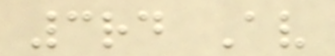3rd Av
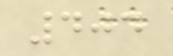404
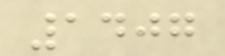1407
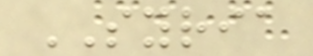SYRIA
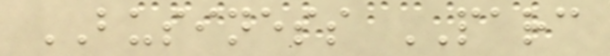BUSINESS PARC
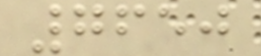7650
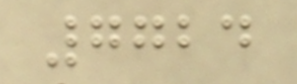7724
